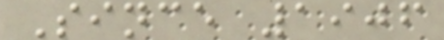Since 1906
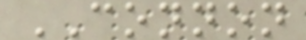CONNON
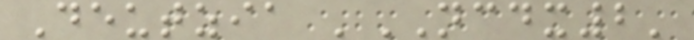Deutzia 'NCDX2'
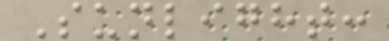Sunlight:
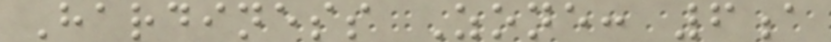Hardiness Zone: 6a
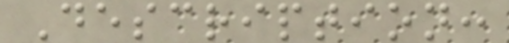Description:
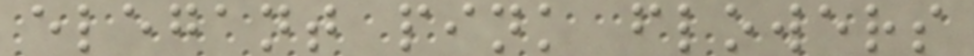elegant pink flowers
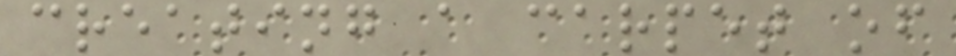creating a carpet of
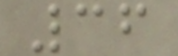36
